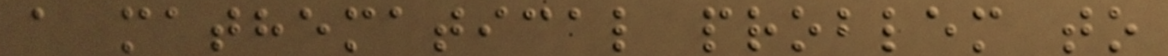a mathematical problem to
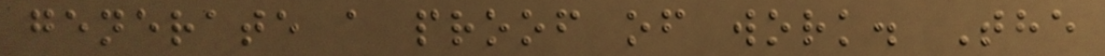generate a proof of work. The
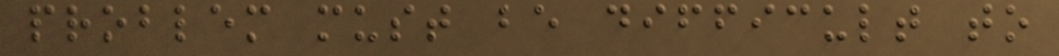problem must be difficult to
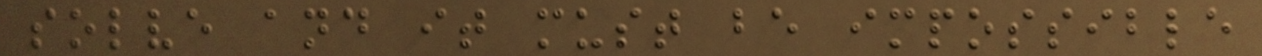solve and it must be impossible
